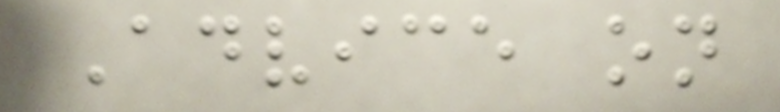Advice on
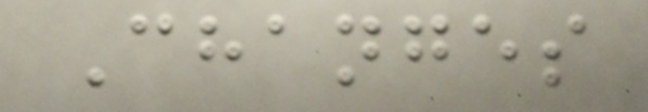Changes
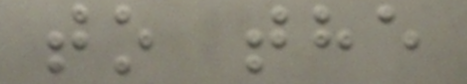to the
